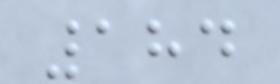184
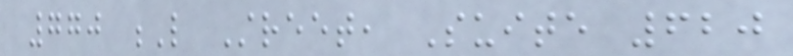770 L Street, Suite 620
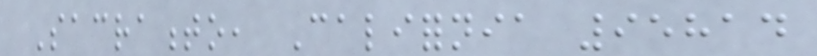Sacramento, California 95814
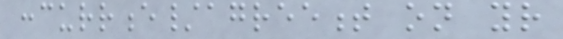concurrence/agreement on your
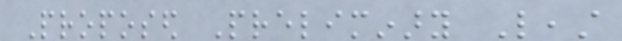Proposed Preliminary Least
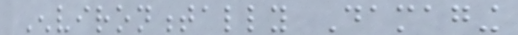Environmentally Damaging
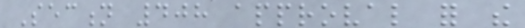Section 408 approval for the
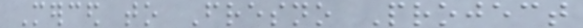Merced to Fresno Project
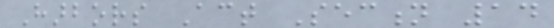Harbors Act Section 14
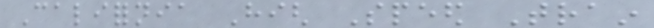California High Speed Train
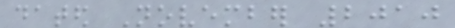dated November 2010
